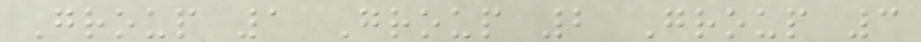Group 1 Group 2 Group 3
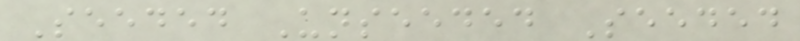Seeded Unseeded Seeded
